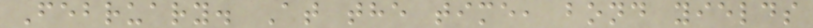February. At the time, bond yields
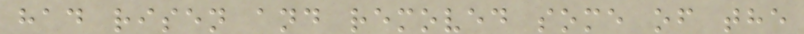had risen and removed some of the
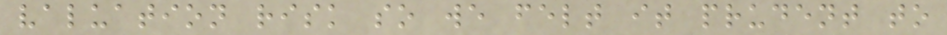valuation risk so we felt it prudent to
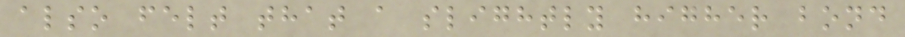also felt that a slightly higher bond
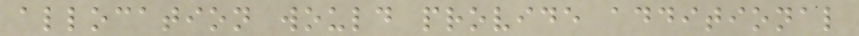allocation would provide additional
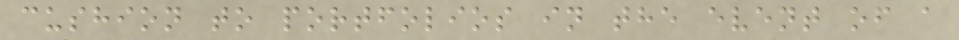cushion to portfolios in the event of a
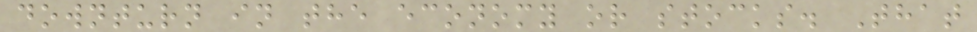downturn in the economy or stocks. That
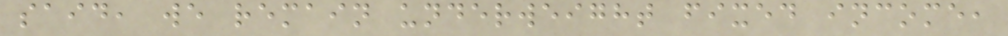said, we remain underweight fixed income,
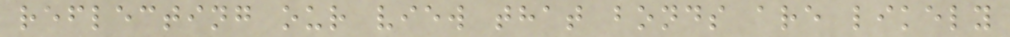reflecting our view that bonds are likely
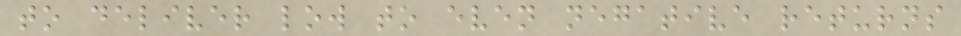to deliver low to even negative returns
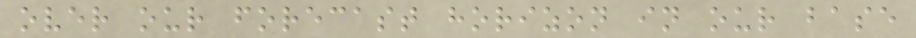over our forecast horizon in our base
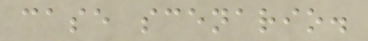case scenario.
